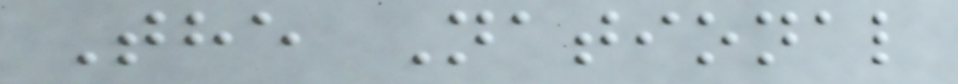The National
